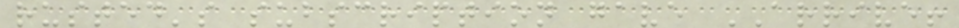rusted's subscription gave ARRIVE!
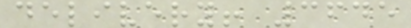delivery! 3645
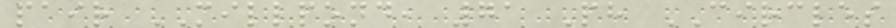pair MILLPOND, 71 Ph CIRCLES
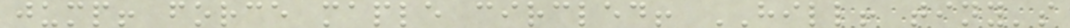jump! force maple circled! HILL! tiny's
